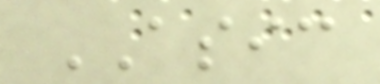ASIC
